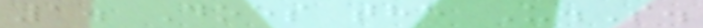1. Does the U.S.
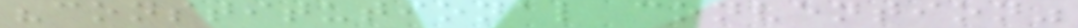"constitutional convention"
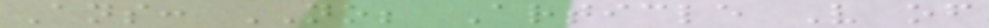Ans: NO; Article V of
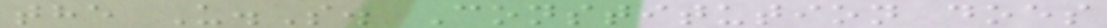the U.S. Constitution does
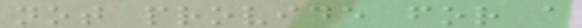not provide for a
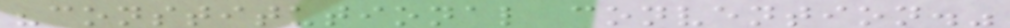"constitutional convention."
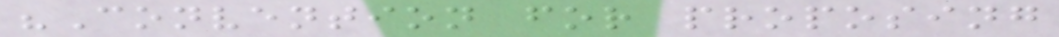"Convention for proposing
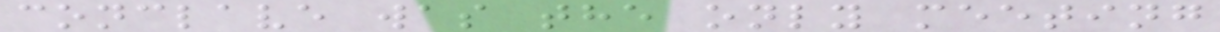conclave was the only meeting
